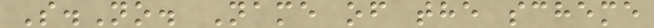S.No. Name of the scheme
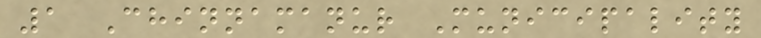1 Chinnamanur Municipality
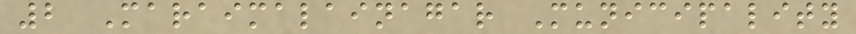2 Maraimalainagar Municipality
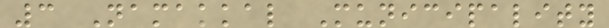3 Namakkal Municipality
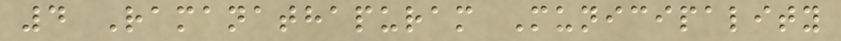4 Ramanathapuram Municipality
